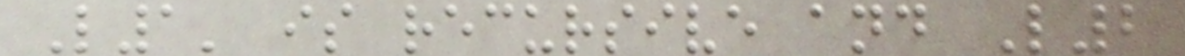L1' is recursive and L2
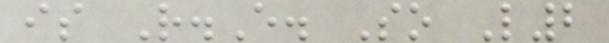is R.E. So L2
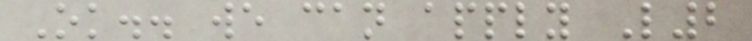Ok.. we can apply L2
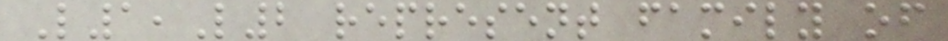L1,L2 represent family of
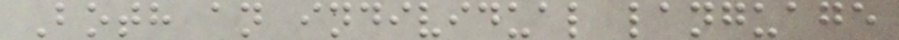Both an individual language
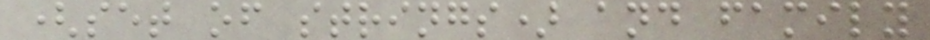(set of strings) and family
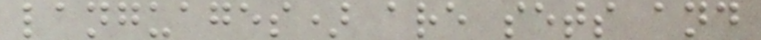languages) are sets and
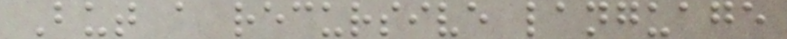But a recursive language
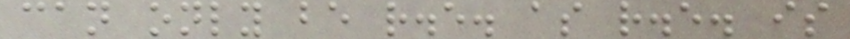can only be r.e. as r.e. is
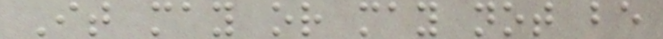It may or may not be
